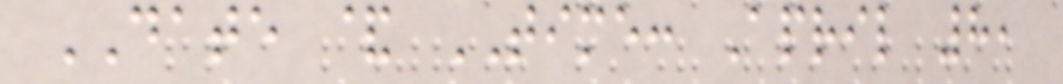DATE & TIME: April 8,
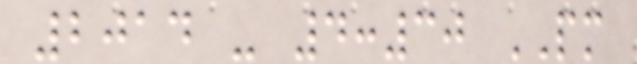2014 - 4:30 PM
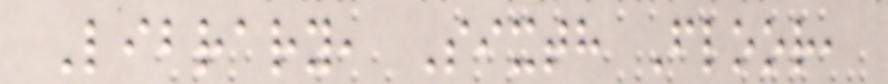Library, Sixth Floor,
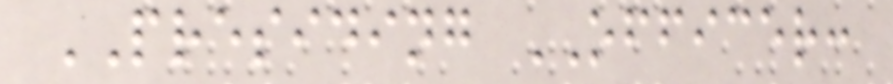PRESIDING OFFICER:
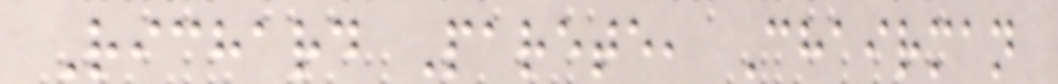Richard Parete, Chairman
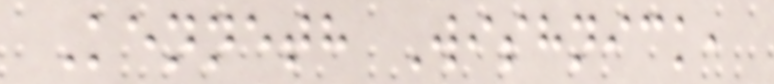Kenneth Wishnick,
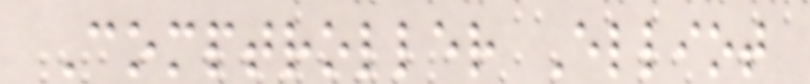Comptroller Elliot
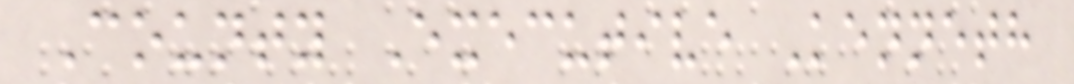County Executive Kenneth
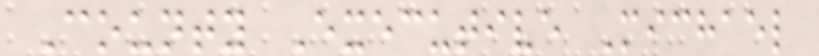County Executive Michael
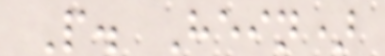P. Hein)
